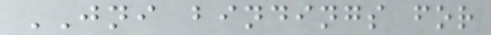JNI bindings for
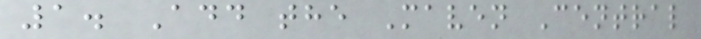1. Add the Maven Central
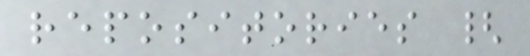repositories {
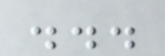...
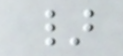}
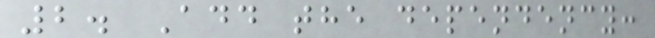2. Add the dependency:
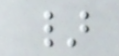}
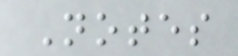Notes
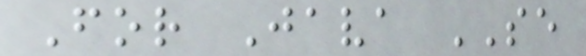For Java SE
